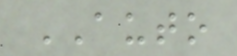AUTO
